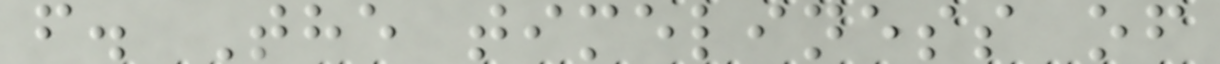f. The timeliness of
